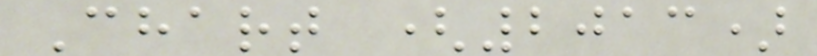Chart (2013)
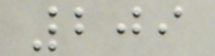209
